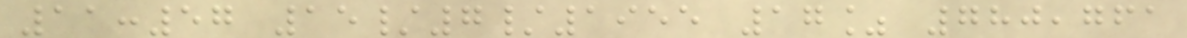11:57 15/7/1955 17% 780,761
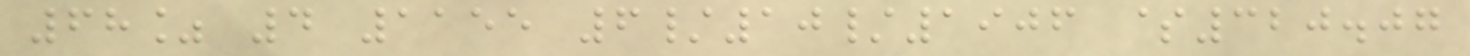68% 4 1155 6/10/1906 $320.07
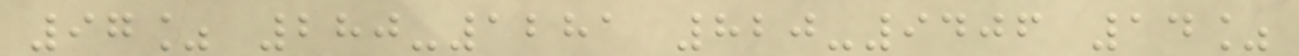97% 280-1281 820-9406 14%
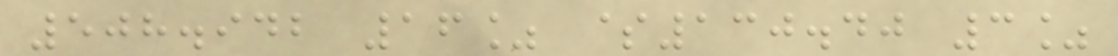508.942 16% $130.40 3%
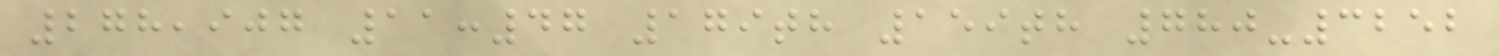278,907 11:47 179th 159th 780-3252
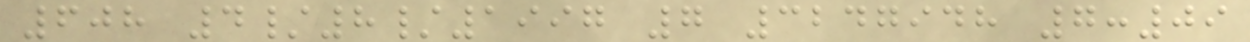608 4/8/1997 7 3247948 7:09
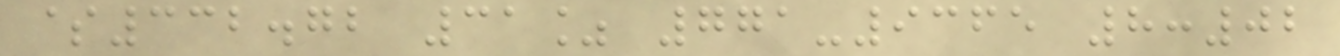$332.72 31% 771-9365 8:02
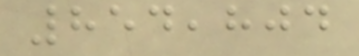854,804
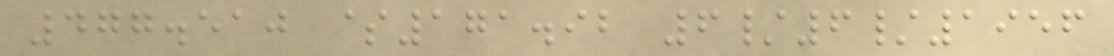477.510 $171.92 6/6/1956
